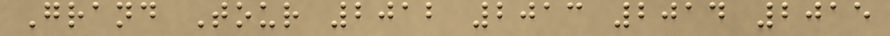Grand Tour 2012 2013 2014 2015
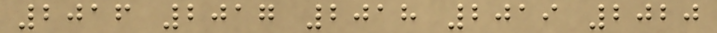2016 2017 2018 2019 2020
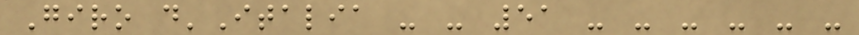Giro d'Italia - - 51 - - - - - -
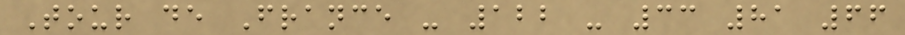Tour de France - 122 - 33 81 66
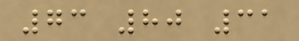73 80 31
